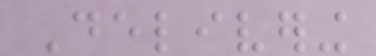Delivering
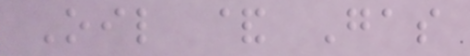Oil & Gas
